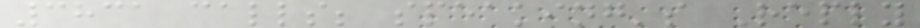3831 calls; speaking's Reply
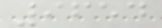9654
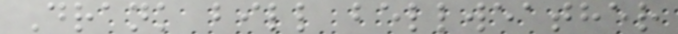Drank bill bellweather
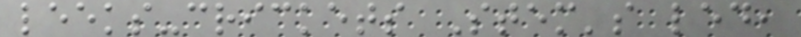leeks-crickets Stem's led,
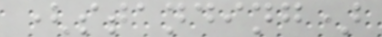(standing)
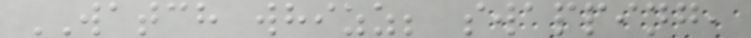WATCH whizz; swapping,
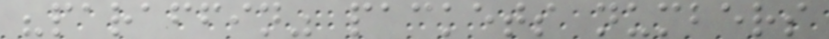"paraffin" packets numbers
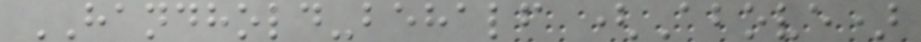HANDHOLD-behalf (Above)
